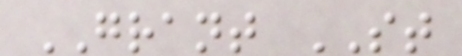GRANT ST
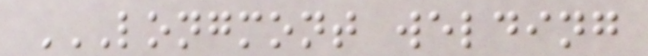LONGMONT WELDING
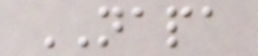NAPA
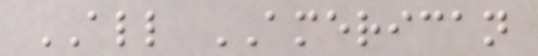ALL AMERICAN
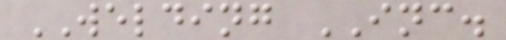WELDING INC.
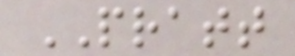PRATT
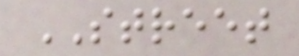STREET
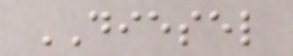DIESEL
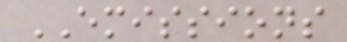EMISSIONS
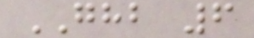GHB 6
